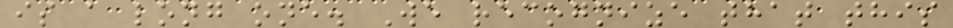is a long one. We recognize that this
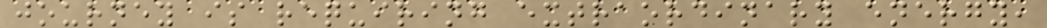journey is requiring extraordinary energy,
